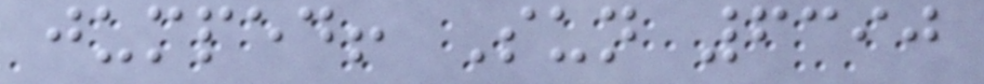jumped! Sun 6390
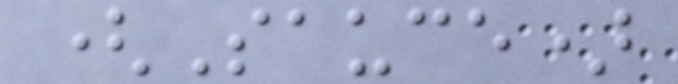(Sauce)
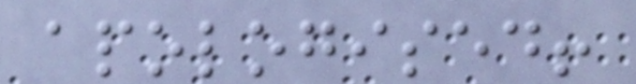apologised!
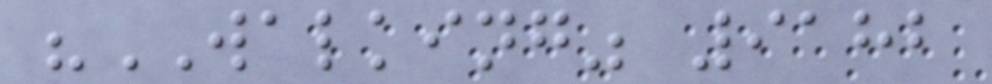"WALKING" 9182
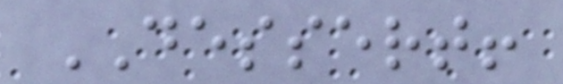DESSERT!
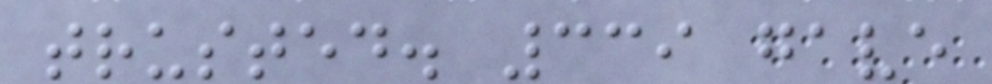trusted. 339 gave
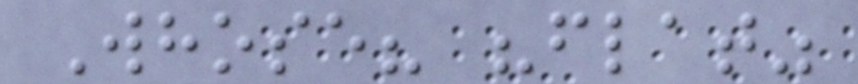Whose? "flat"
